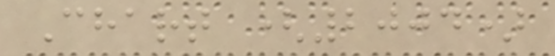Chart (2004)
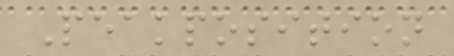Peakposition
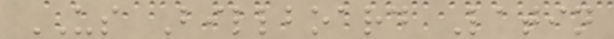US Billboard Latin
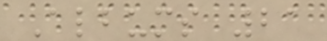Albums 21
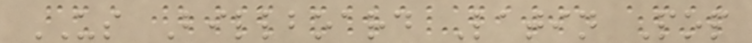US Billboard Latin Pop
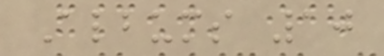Albums 10
